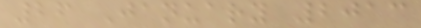26 January 2013
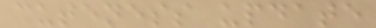cuteness update
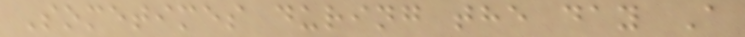Sometimes during the day A
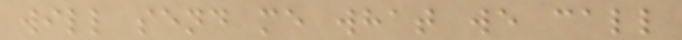will send me what we call
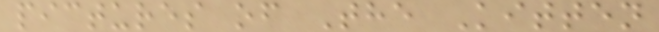pictures of The Kitten
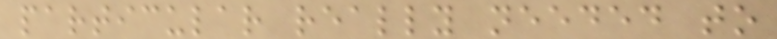particular really needed to
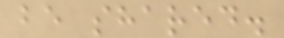be shared.
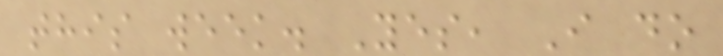this week. Yes, I do
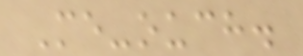Me-ouch.
